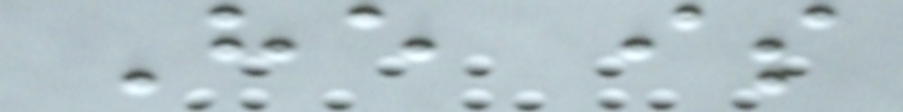He is
